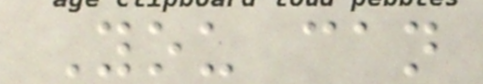You can
